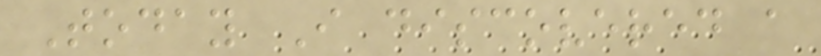Today I discovered a
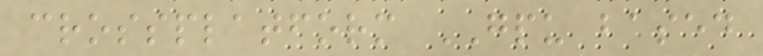crossplatform GPU based
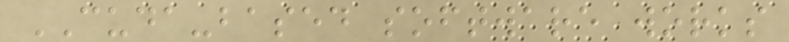CUDA-based software works
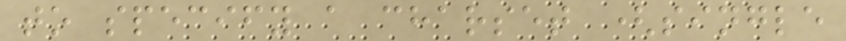to specify a charset (single
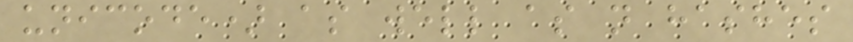unicode) as well as n hashes
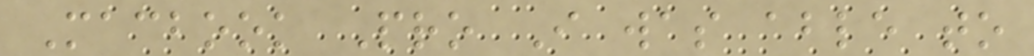Macbook Pro I was able to
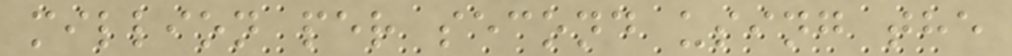million per second using the
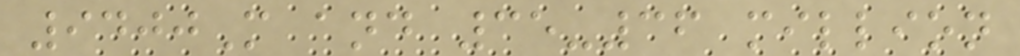9400M and 35-36 million
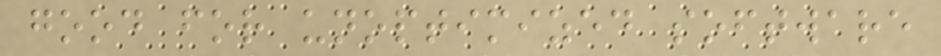good for unoptimized software
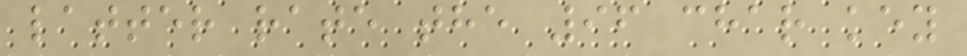latter rate the 96 char key
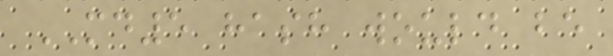MD5 hash would be
